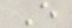E
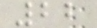22
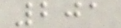201
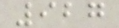927
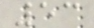53
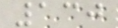130
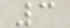3
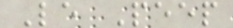Le Peep
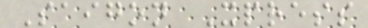Saigon Xpress
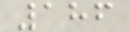186
